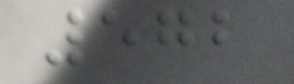572
